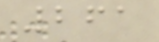261
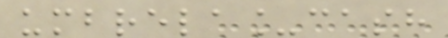umbrela_cash
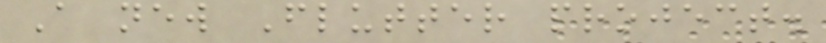A new Flutter project.
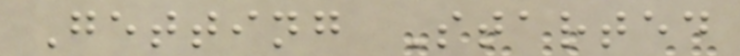Getting Started
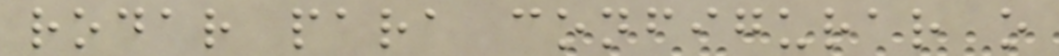rodar para configurar o
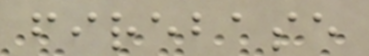firebase
